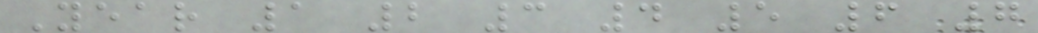Year 1 2 3 4 5 6 7
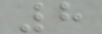8
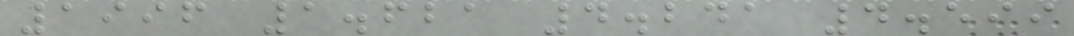1996 1.621 4.241 4.599
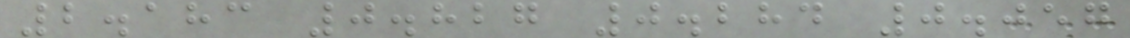2.183 0.827 0.284 0.057
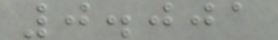0.001
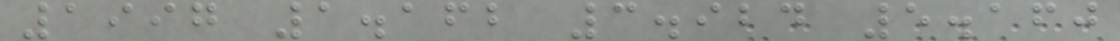1997 1.162 3.924 5.160
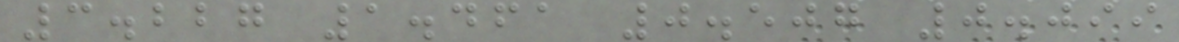3.227 1.461 0.507 0.099
